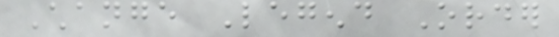Change Legend Order
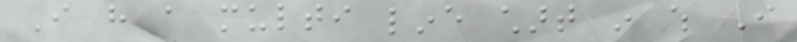I have a multi line chart in which I
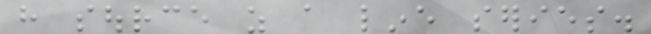have source as a line series.
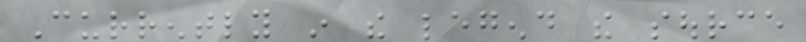Currently in the legend the source
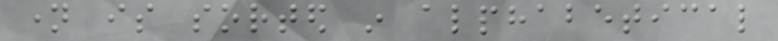name is sorted in alphabetical
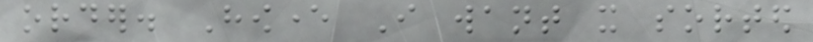order. However I want it sorted
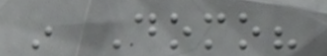in Domo?
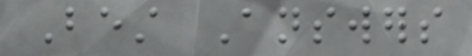Best Answers
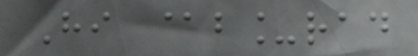Hi @b_rad
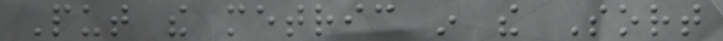Put the metric in the Sort
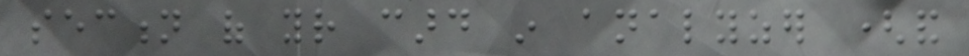section of your card in analyzer (and
